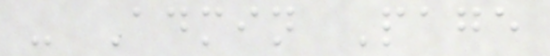- Admin Page
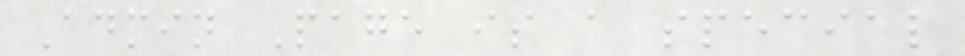Admin Page is a special
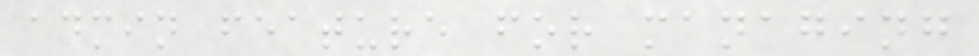admin feature for managing
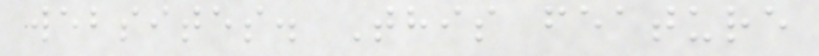websites. This feature
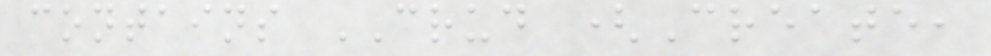contains CRUD (Create,
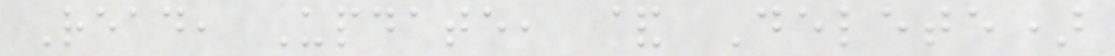Read, Update, & Delete)
